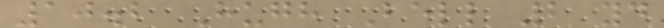10.2 Hugh Bell 2 yd
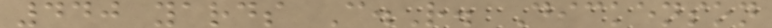440 yards C.R. Dickenson
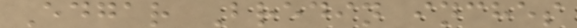Edgar Bredin inches
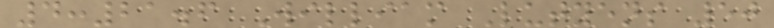4:21.6 William Lutyens 50
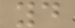yd
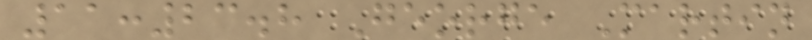11:23.8 George Martin
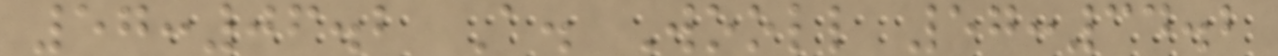57:06.2 A. Wooll 57:34.2
